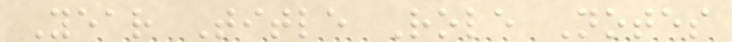Year Title Role Notes
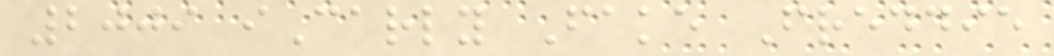2009 iCarly Fake Freddie
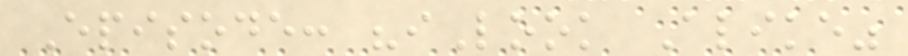Episode: "iLook Alike"
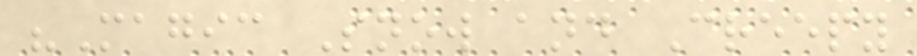"Magic Snow and Creepy
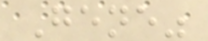Gene"
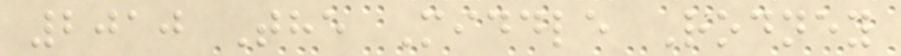2010 The Middle Rodney
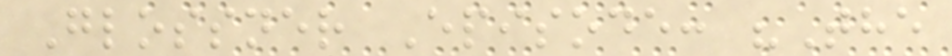Glossner Episode: "The
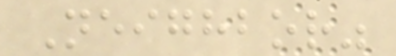Neighbor"
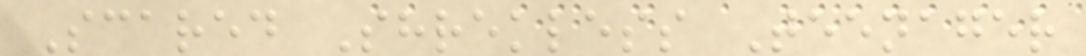Scared Shrekless Teenager
